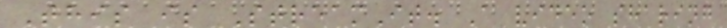This is StreamIt. A video sharing
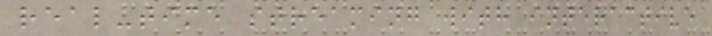real-time streaming with interactive
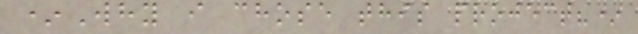*Why i chose this project?*
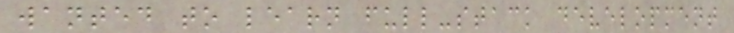wanted to learn full-stack development
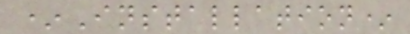*Installation*
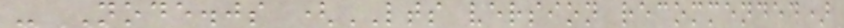- Node.js (LTS version recommended)
